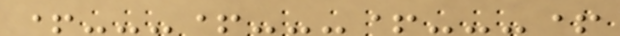+---+---+---+
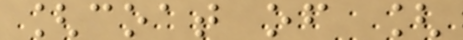[coat of [
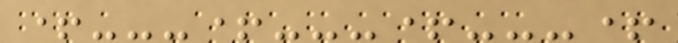+---+---+---+
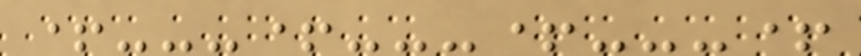+---+---+---+
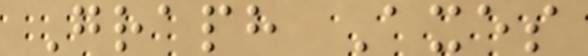Graph Axes
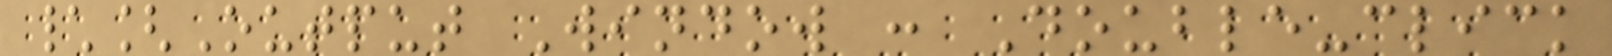\[Output Window : Double-click
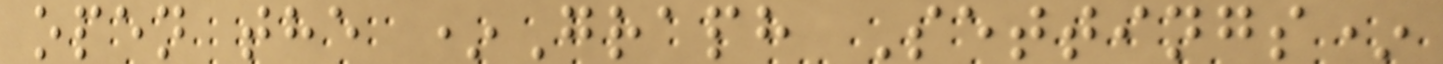open the *Graph Settings*
